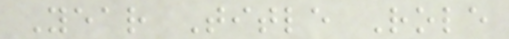Year Title Role
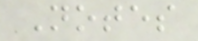Notes
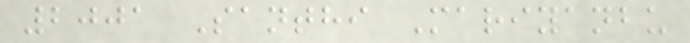2001 Santhi Mariyanbu
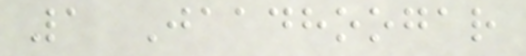1 Jaadhoogar
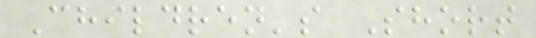Children's Short
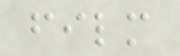film
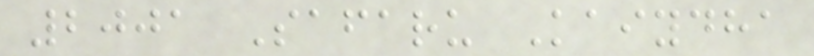2001 Safaru Kaiydha
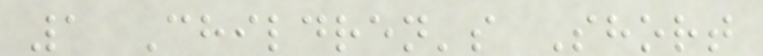1 Children's Short
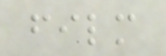film
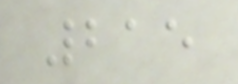215
